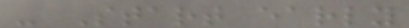- Start early
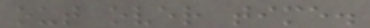out over time.
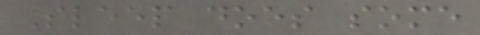Sleep does some
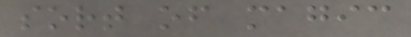sort of magic
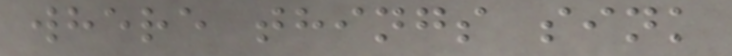where things sink
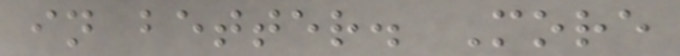in better. More
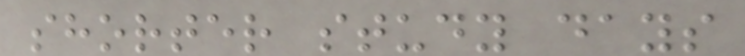shorter study days
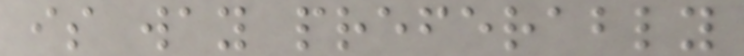is way preferably
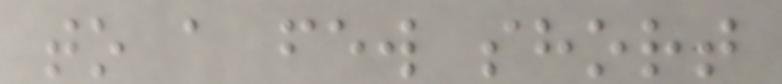to a few short
